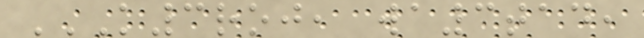K3ROJ, WA3TAD,
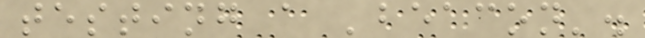testing a 'beacon'.
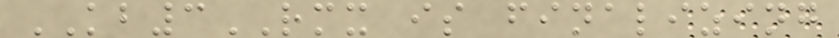KB3RMX is finalizing
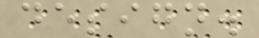design.
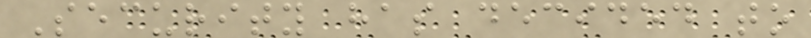Security has decided to
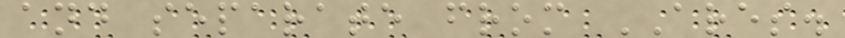and separate from ARES.
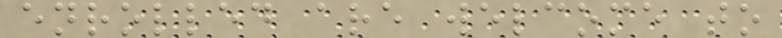enrolled are welcome to
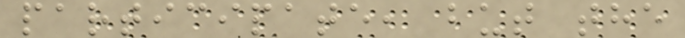participate, but the
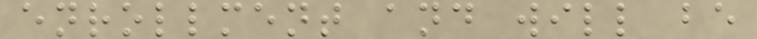enrollment and will be
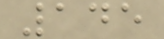145
